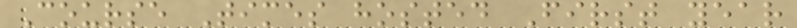Course Times hosted First year
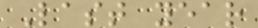Last year
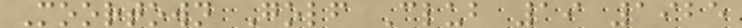Moortown Golf Club 19 1925
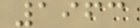1963
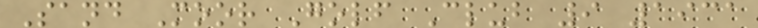Sand Moor Golf Club 9 1931
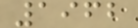1962
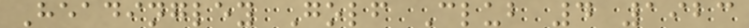Headingley Golf Club 4 1923
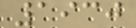1930
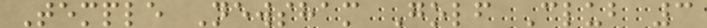Temple Newsham Golf Club 3
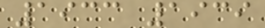1933 1939
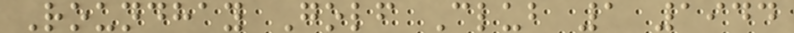Roundhay Golf Club 1 1944
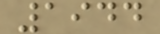1944
